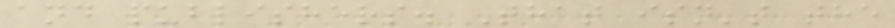and publishers. That isn't the
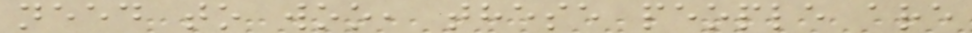need to woo, these people are
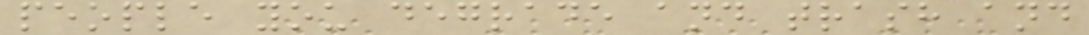people you degrade and trash and
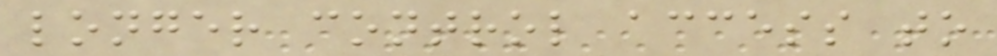longer control access to
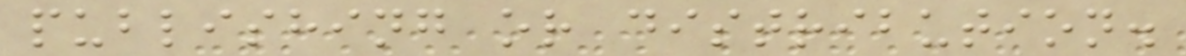publishing or distribution.
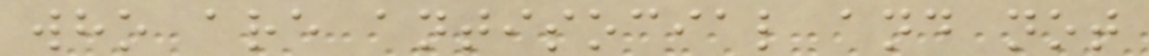who are antisocial and not
